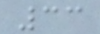33
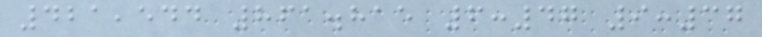421,544 861.815 6:47 9:37
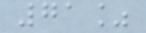71%
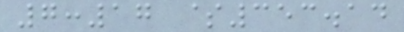7:17 $353.14
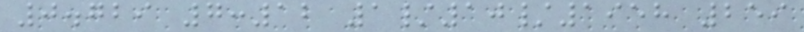0.729 7:12 1/10/1958 259
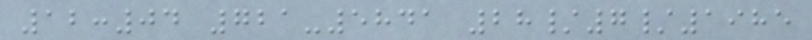12:04 721-5841 28/7/1985
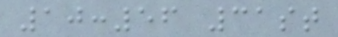10:56 31st
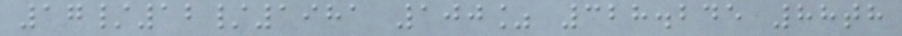17/12/1981 100% 328.245 88th
